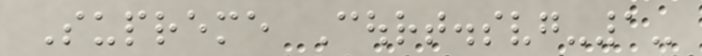Supreme Court.svg-1-
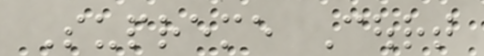Supreme Court
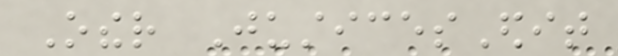Other JusticesEdit
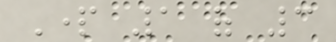Part 1 of 3
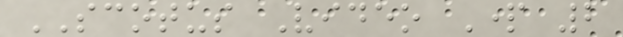SCOTUS Video Part 2
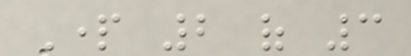Part 2 of 3
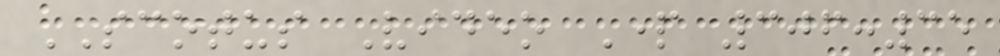SCOTUS Video Part 306:35
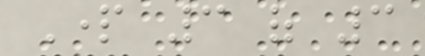Part 3 of 3
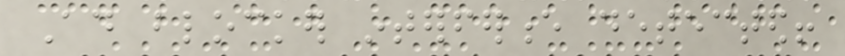Ad blocker interference detected!
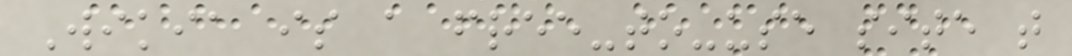Wikia is a free-to-use site that
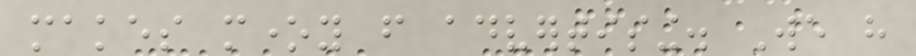makes money from advertising. We have
